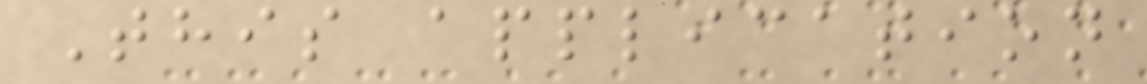This application
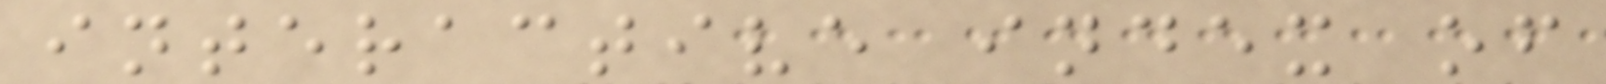interactive index of
